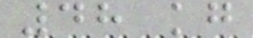48 kg
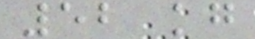52 kg
